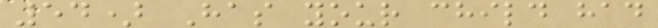54) Has your child had
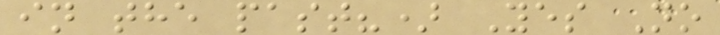in the past?) Yes No
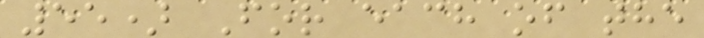55) For each of the
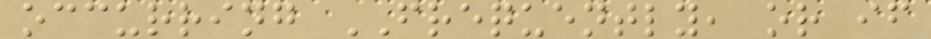occurring FREQUENTLY, or if
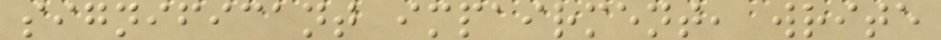significant impairment, write
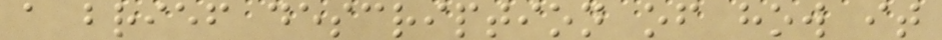a brief description of how it
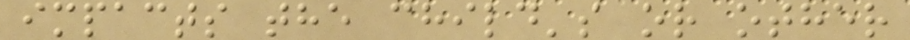impacts the child's or other
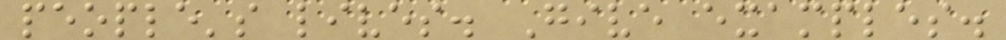people's lives. Give examples.
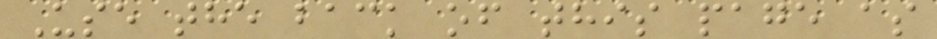Use the back of this page as
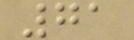71
